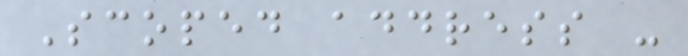Scoped address -
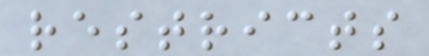restricts
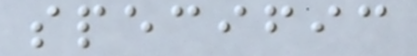specific
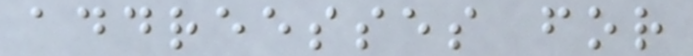addreesses for
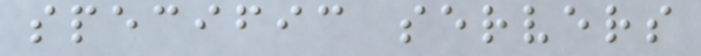specific servers
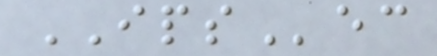IPSec
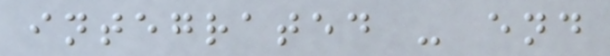integrated - end
